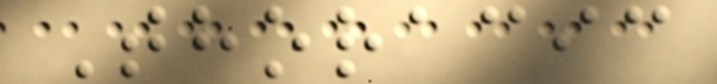Thoracic
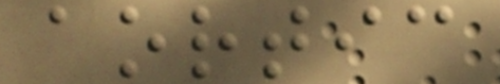aortic
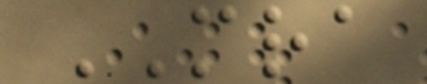MRA
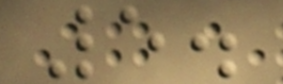5.
